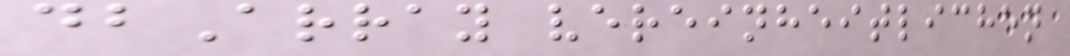dbArray vereinheitlichen
